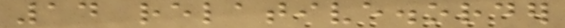14 relative.order
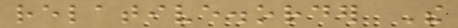relative.order The
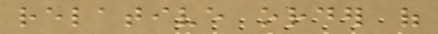relative order of
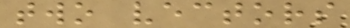two vectors
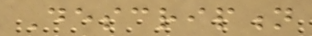Description
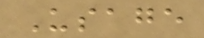Usage
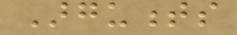Arguments
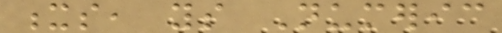xs, ys Numeric
